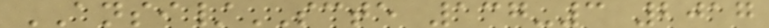ANSI/SCTE 137-3 2017
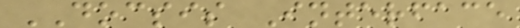DOCSIS Interface
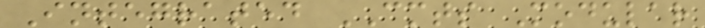Integrated CMTS Modular
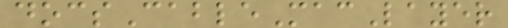docsCableMacLayer
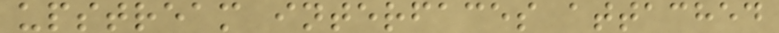upstream interfaces attached
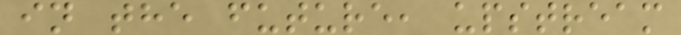in the future, upstream
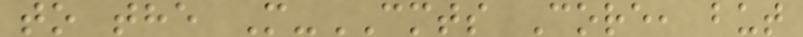to the M-CMTS Core, but
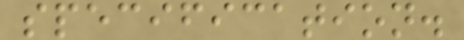specification.
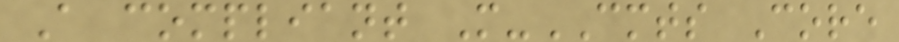A compliant M-CMTS Core
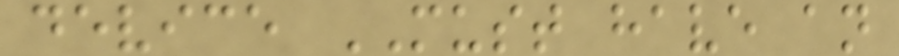device MUST have an
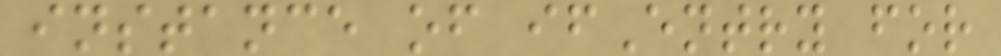instance of ifEntry for
